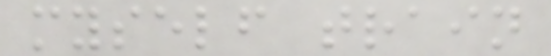myself train
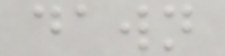dawn
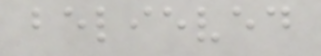believed
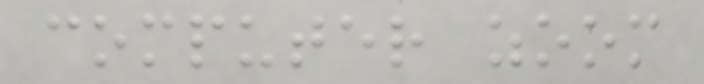computer zoom
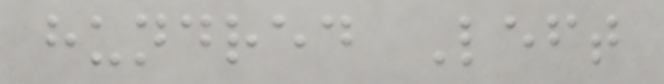hundred Left
